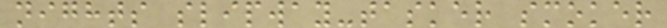nights slipway-tasker smoker
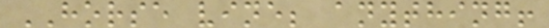HORSE vine; anything!
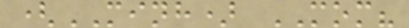(MINH) MOM?
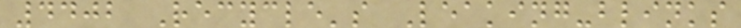4402 Recycle's Leaking-blinks
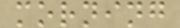morning
